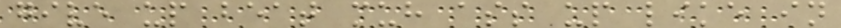give up beat muh ass up like in
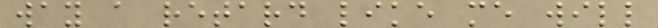way a retard like me will
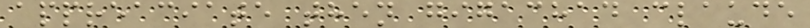appreaciate then gigachad claude
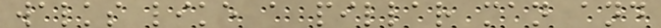walks like a pillar man and
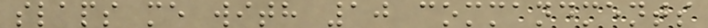slaps me with 10 commandments
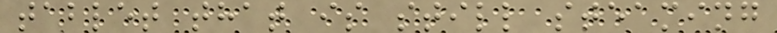tablet that is still steaming
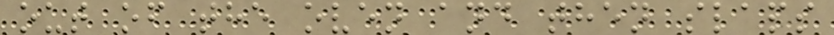out of the oven and then slaps
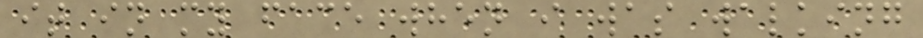it in my face when i was walking
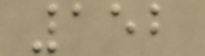152
